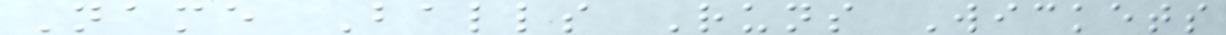Name Balls Runs Wickets
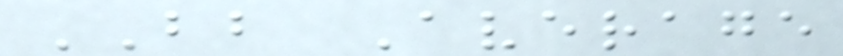BB Average
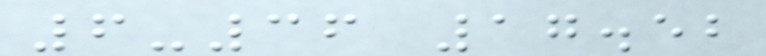6-36 17.52
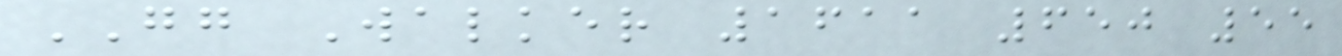GG Walker 1611 650 55
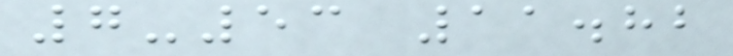7-53 11.82
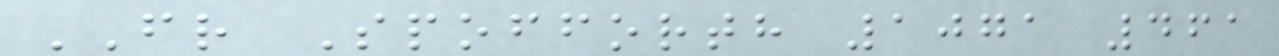FR Spofforth 1071 461
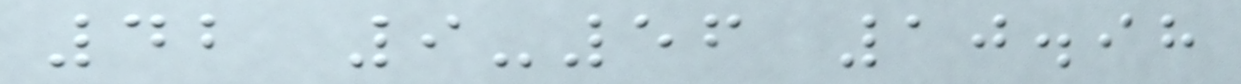42 9-56 10.98
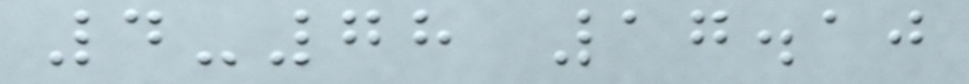4-78 17.10
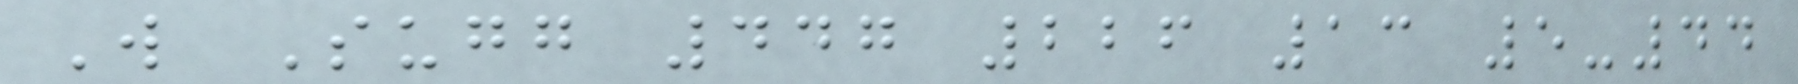W Sugg 447 226 13 5-44
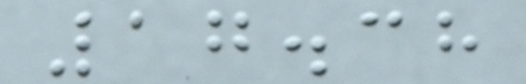17.38
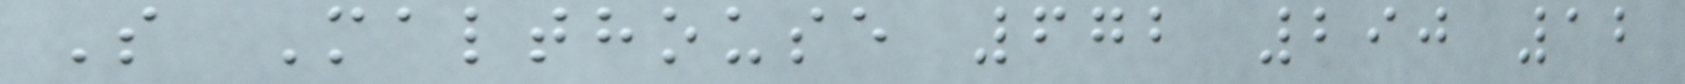S Malthouse 672 290 12
